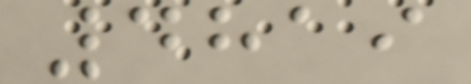4819
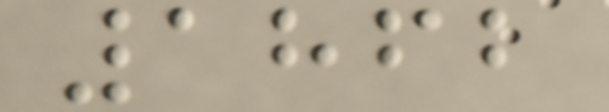1862
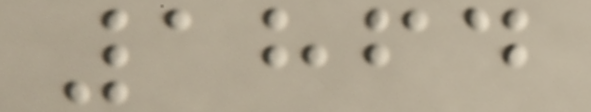1864
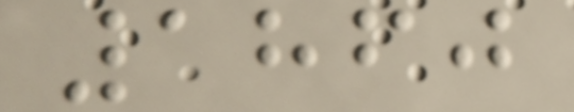1860
